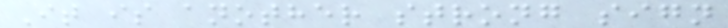It is another strong sign
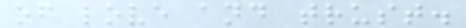of love and trust.
